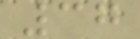37
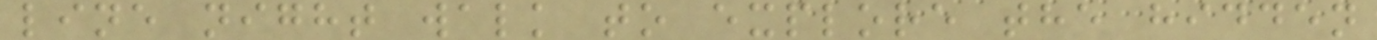line night walk to explore the hidden
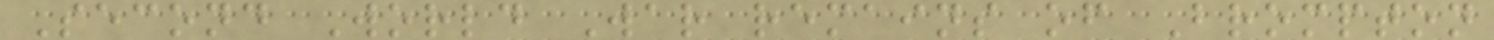Second World War remains of Brompton
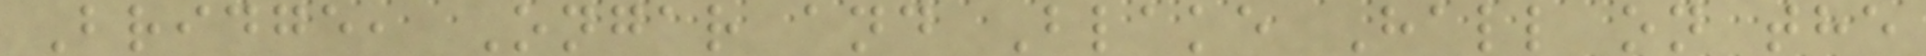Bridge, Ongar and Blake Hall on the
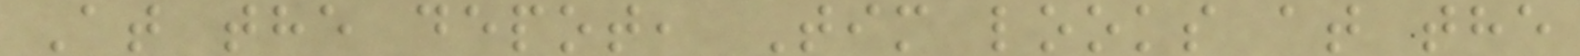At the depot, Tim looks at the
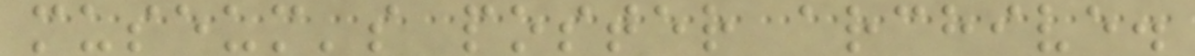museum's poster archive.
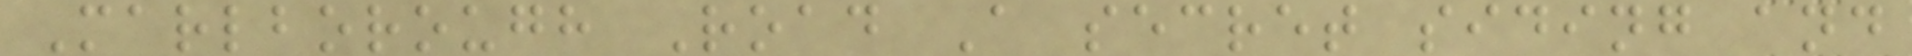Marlborough Road A secret siding and
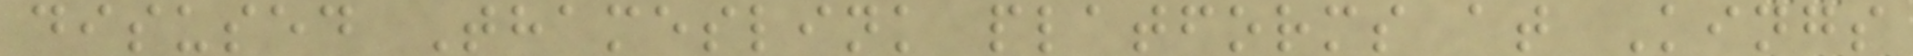disused Thameslink platforms at Kings
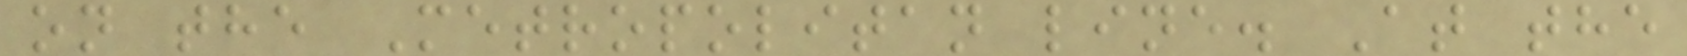on the Metropolitan line. At the
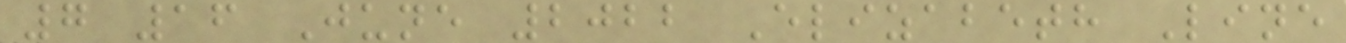7 16 June 2022 Elizabeth Line
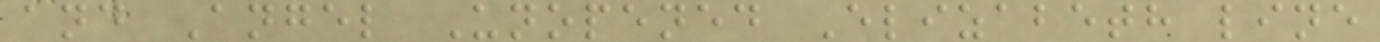and Angel Unopened Elizabeth line
